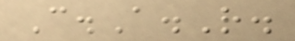C.A.R.
